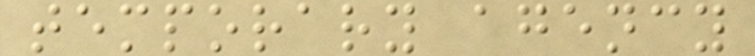temporary agency
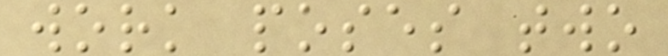work poses two
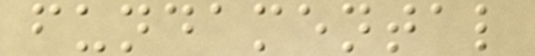fundamental
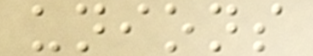unions
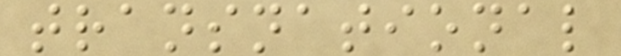transnational
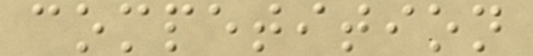competition
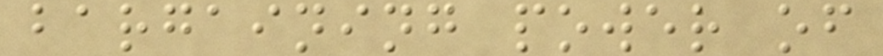bargaining power of
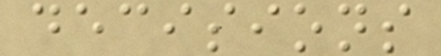decisions
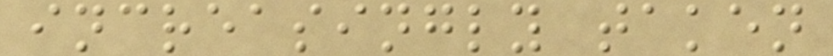increasingly taken
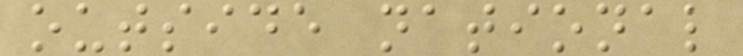outside national
